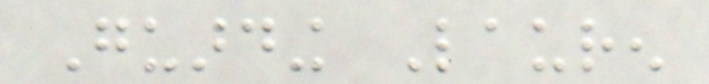Guarding Lauren
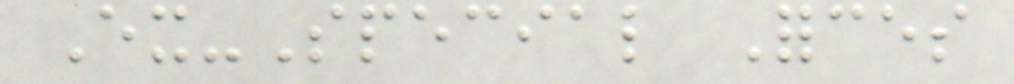Ex-Special Forces
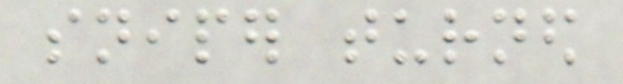sniper turned
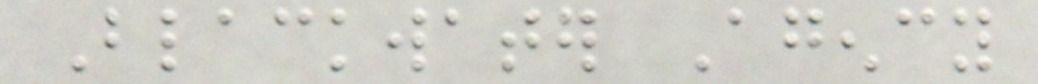Blackwater Agency
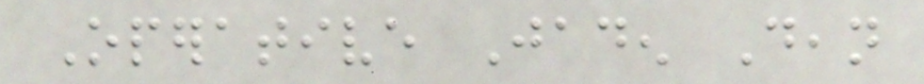Operative Jaden Dean
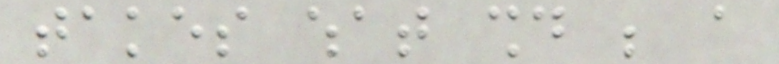takes what should be a
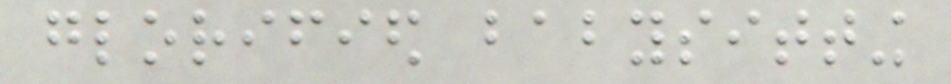glorified babysitting
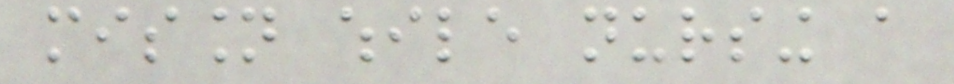mission while nursing a
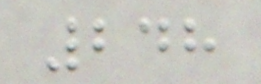248
